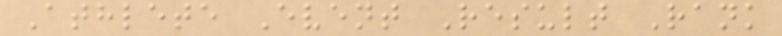Athlete Event Result Rank
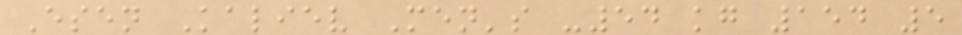Esen Kaliev Men's -54 kg 154 5
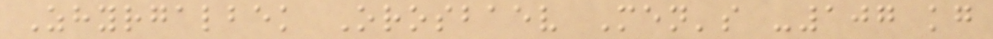Zhyrgalbek Orosbaev Men's -107 kg
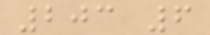203 6
